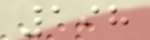198
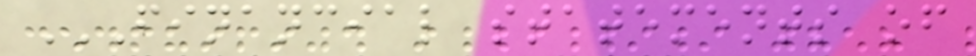FINANCIAL STATEMENTS OF
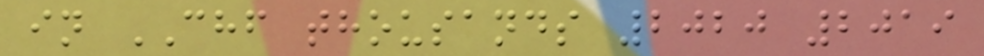in CHF thousands 2020 2019
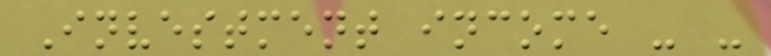Investment income - -
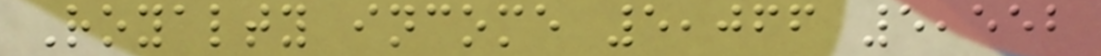Royalty income 5,066 5,552
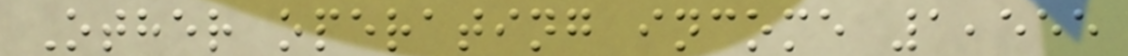Other operating income 1,555
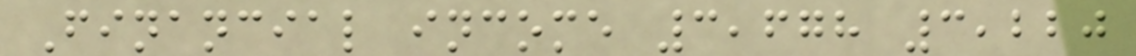Financial income 3,678 3,220
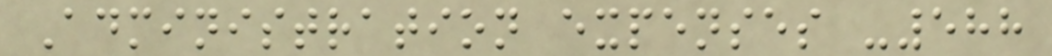Administration expenses -588
